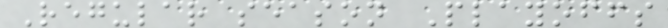Regular season Playoffs
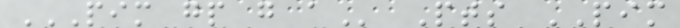PIM GP G A Pts PIM
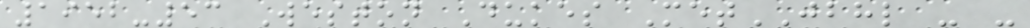1952-53 Weston Dukes MetJBHL - -
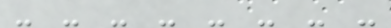- - - - - - - -
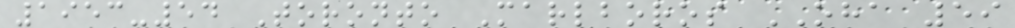1953-54 Toronto Marlboros OHA 59
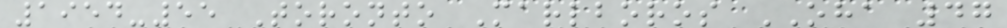1954-55 Toronto Marlboros OHA 47
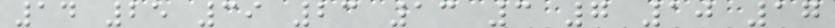14 25 39 23 13 3 7 10 17
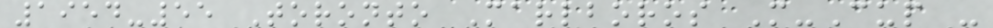1954-55 Toronto Marlboros M-Cup -
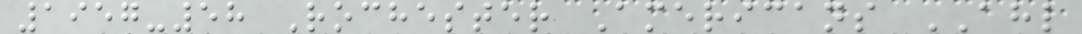1957-58 Rochester Americans AHL
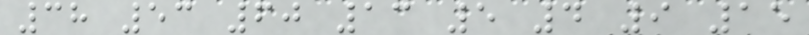38 53 60 13 5 4 9 15
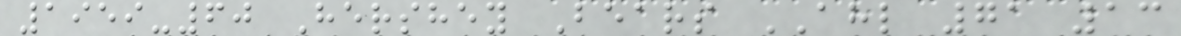1959-60 Hershey Bears AHL 71 13
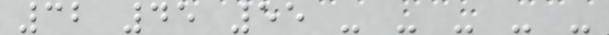32 45 55 - - - - -
